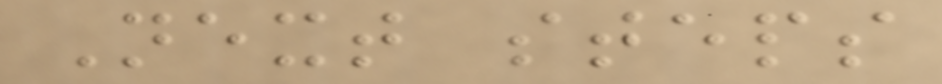Next steps
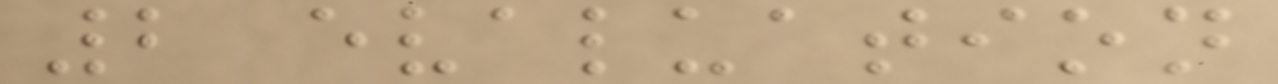2 evaluation
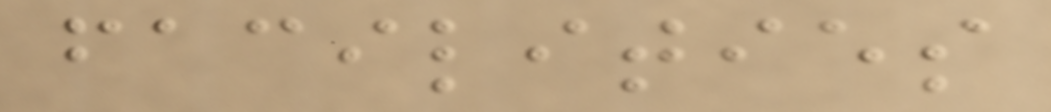facilities
